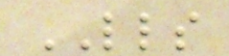LLS
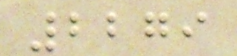2279
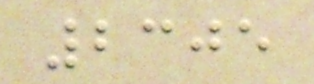2305
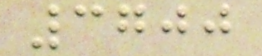3700
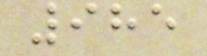985
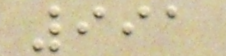991
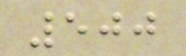500
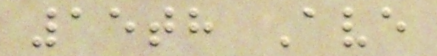15th Ave
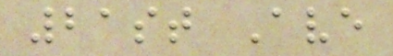21st Ave
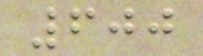600
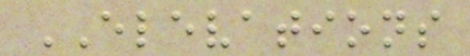ELEVATIONS
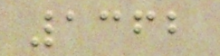1362
